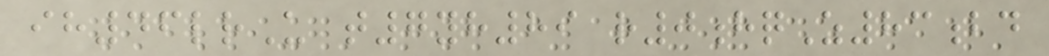ih46lrU t7yh89 r0hqZ83bd
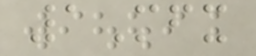1Mfx
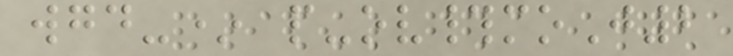wgd-* p-ov#moJ2
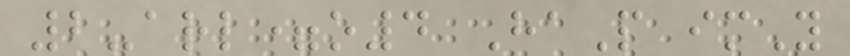2-arl=o4 HaP imY
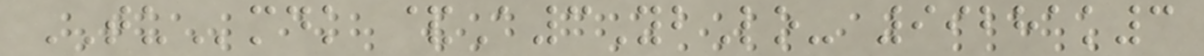TUmdk &A3YbLo- 99281k3
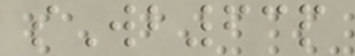sWb63p
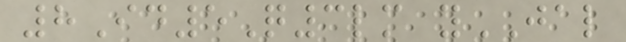8Id5Q3lm yJAL
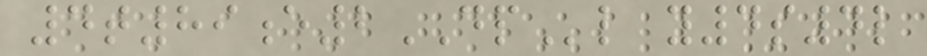4t89e2DPl y4s4l
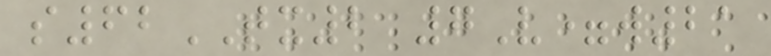s62TX2 7V=w21
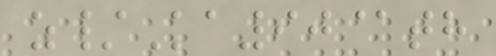z/Ka90@th
